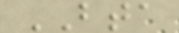BTA
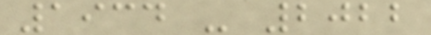1934 - 2022
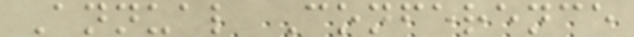Annual Conference
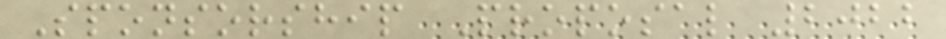Sponsorship Proposal 2022
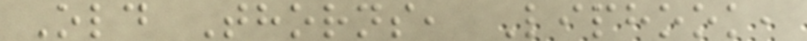Old Thorns, Liphook,
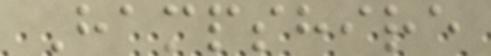Hampshire
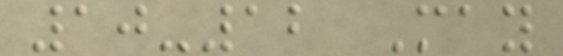10-12 May
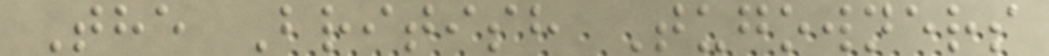The British Tugowners
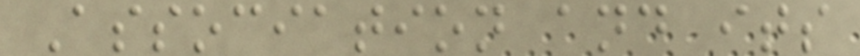Association and its
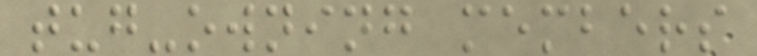tug-owning members
